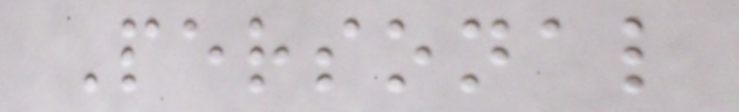Personal
